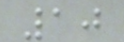10
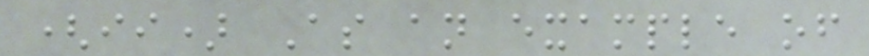(ii) As an example of
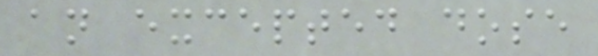an excepted dose
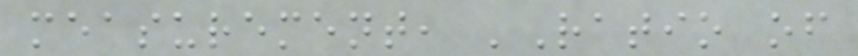measurement, 'Ratio of
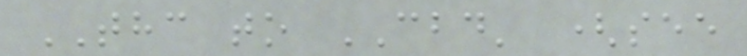THC to CBD' (see
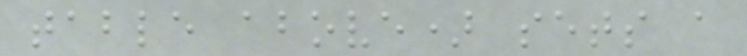table above) sets a
